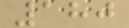180
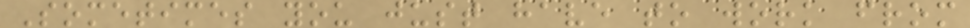Sometimes you just have to work from
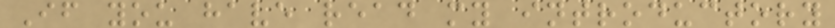If you have read my introductory
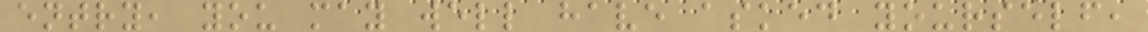entry, you may well have asked yourself,
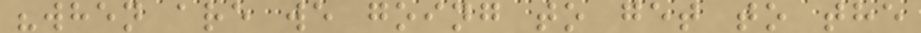"when are we going to get to the
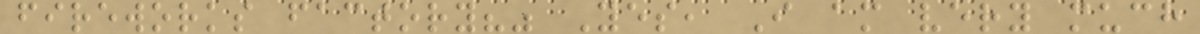fireworks factory?" Yes, I am very much
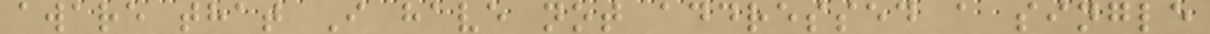aware that I have not addressed a single
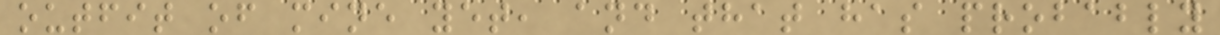outfit of mine yet, and that has probably
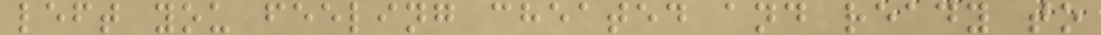left you feeling cheated and ready to
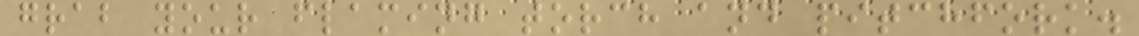grab your flaming torch and pitchfork.
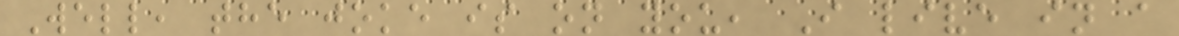Well, the joke is on you, I live in a
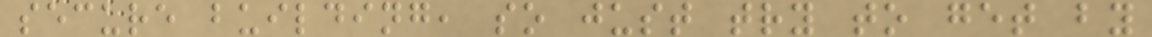secure building, so just try to get by
